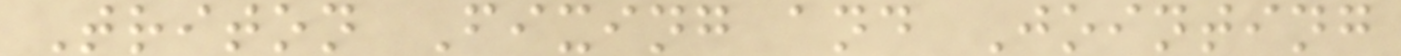Triton Fixing and Jointing
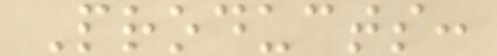Products:
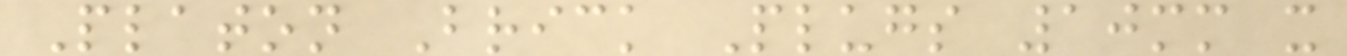Platon Brick Plugs 10mm x
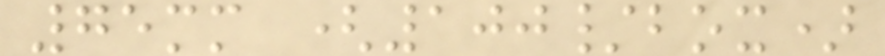75mm (100/box)
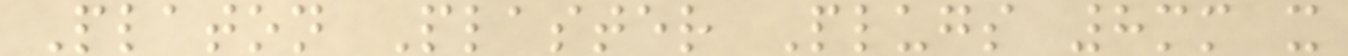Platon Plaster Plugs 8mm x
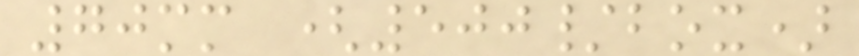70mm (500/box)
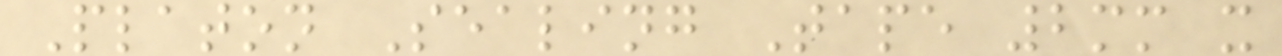Platon Sealing Tape 2mm x
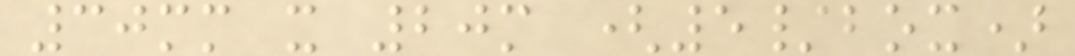30mm x 20m (5/box)
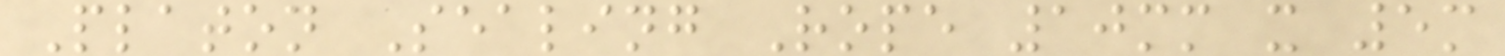Platon Sealing Rope 10mm x 5m
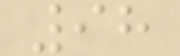98
